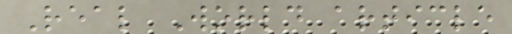Real World article
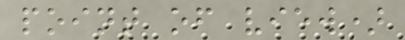point of view)
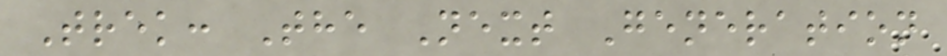Trek: The Next Generation
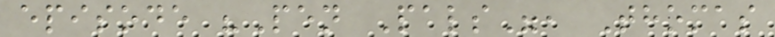episode "Pen Pals", Thomas
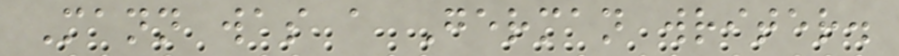Mann was a German writer.
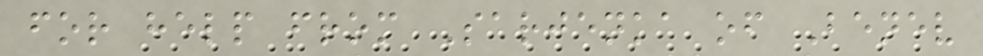for help from Sarjenka of Benev
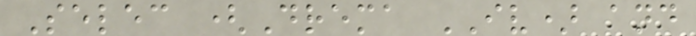Selec (Drema IV) and
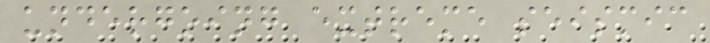undergoing extreme seismic
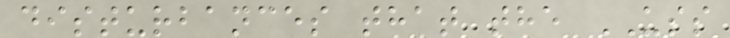disturbances that the USS
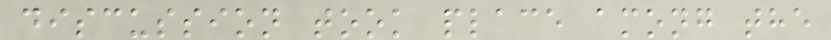discussion took place among the
